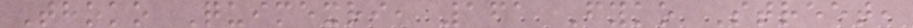Thoko Quimexri, 161 Fyko Street,
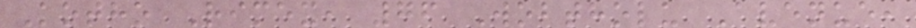Kotho Rimex, 76 Wobtholu Avenue,
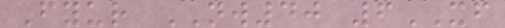Fyur NW40 6XF
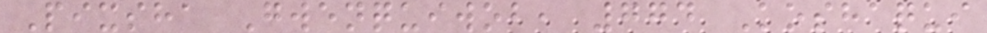Pixsha Gwenquiwob, 774 Koshaqui
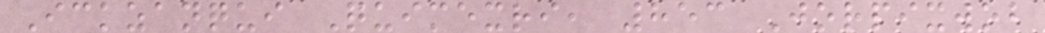Ickzanqui Quimexri, 853 Jorpixwob
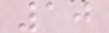10
